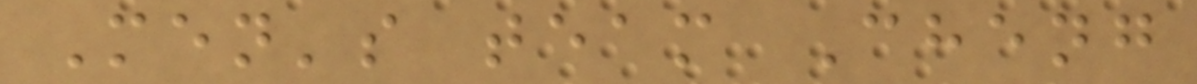Men's team Cheng
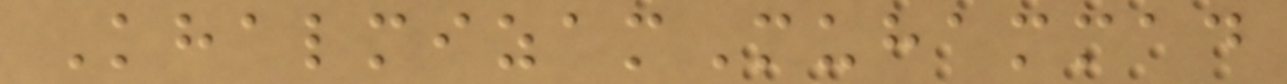KhalmizamMuhammad
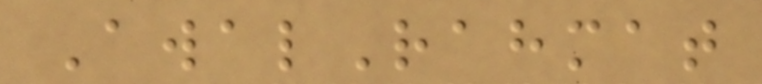AwalRahmat
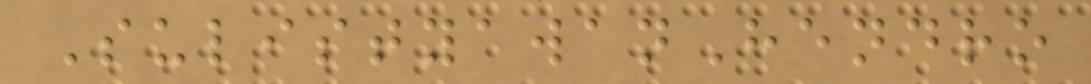SulistyawanHendro
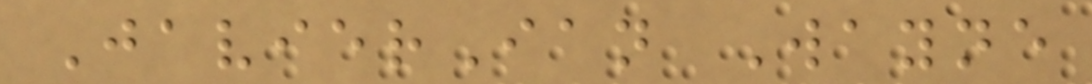JavierIan Wayne
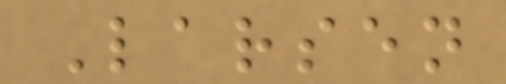Larsen
